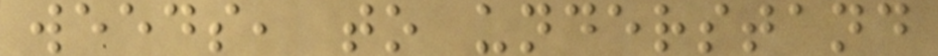weeds, to understand
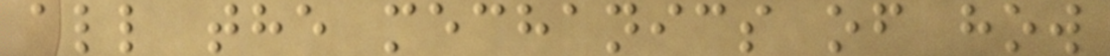all the mechanics of how
